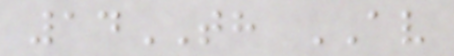14TH AV
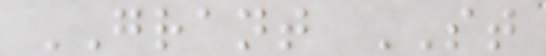GRANT ST
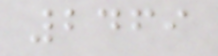2469
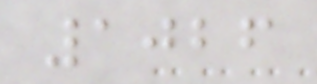1026
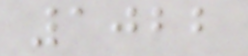1022
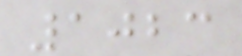1023
